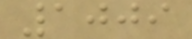1009
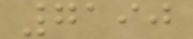7190
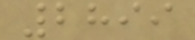2899
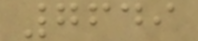7649
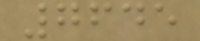7645
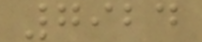7924
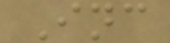Inc
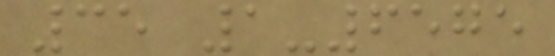35 1-6575
